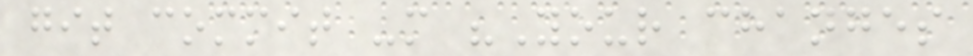git commit -m "Your changes
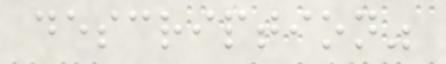description"
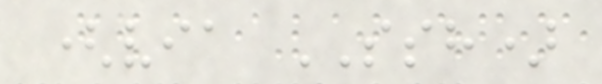(via SSH)
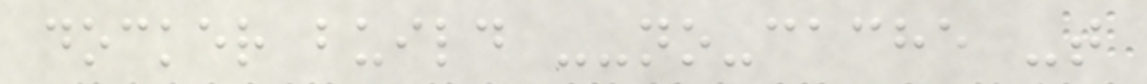docker build --no-cache -t
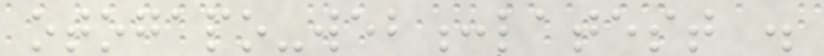otogapo-web:latest .
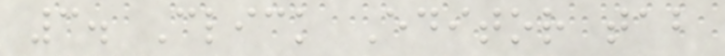3. Click Editor tab
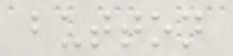button
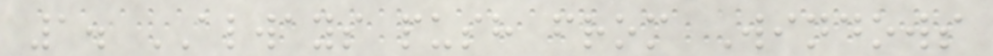1. ALWAYS push from Windows
